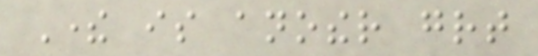There is another great
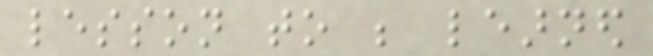lesson to be learned
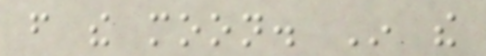from the moon. In the
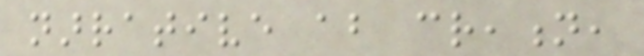narrative about creation,
